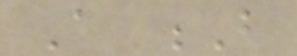A B
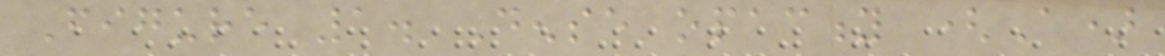Figure 1. Dense opacity (A)
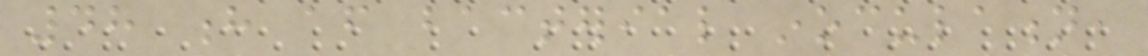48 h after bacterial inoculation,
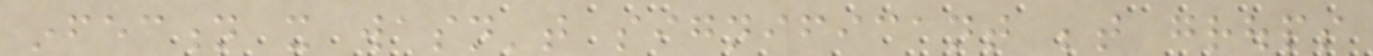infection it wasn't significant between groups
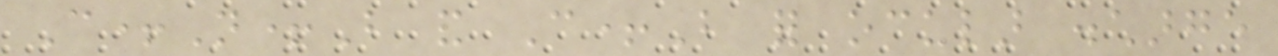C+N+B and C+B for ocular discharge
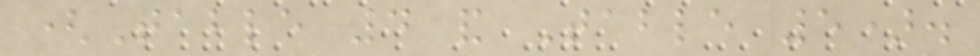(Table 4 and Table 5).
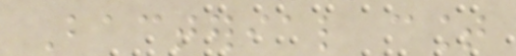Bacterial count
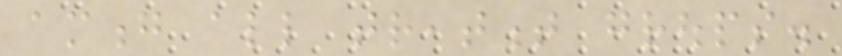among all treatment groups.
